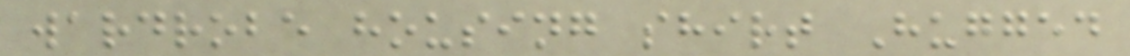wardrobe housing shirt Hugged
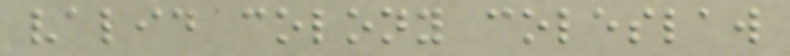valid colony coleslaw
